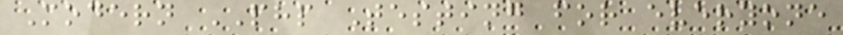Modern PHP Testing for everyone
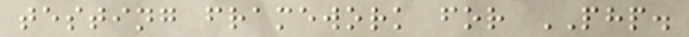testing framework for PHP.
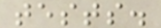tests.
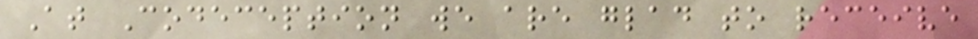At Codeception we are glad to receive
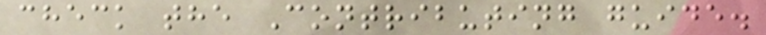check the Contributing guide.
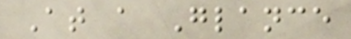At a Glance
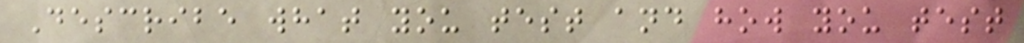Describe what you test and how you test
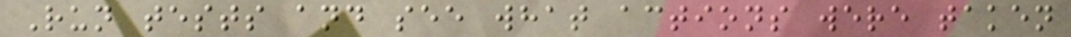Run tests and see what actions were taken
